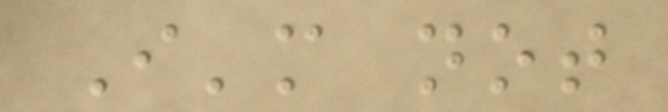I'm not
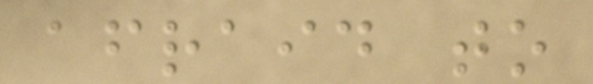afraid to
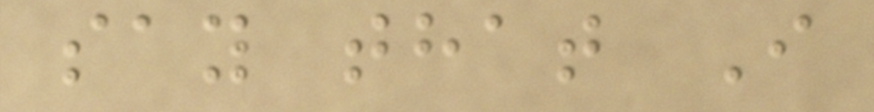say that I
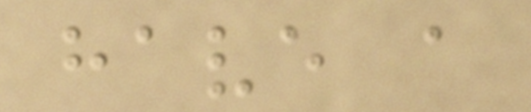have a
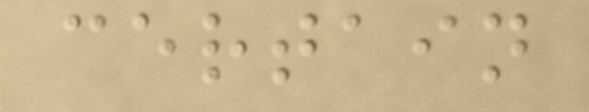certain
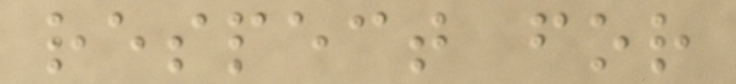respect for
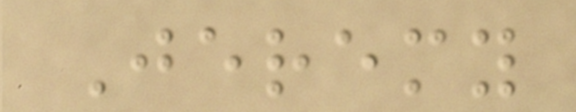Jeremy
